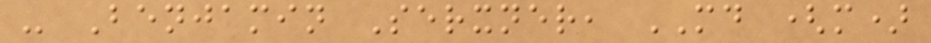- Benjamin Serxner, MD (m)
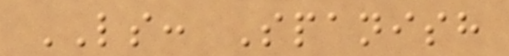LS: Spanish
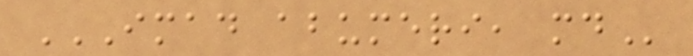IMAD ABUMERI, MD
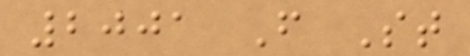2001 F St
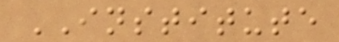INSTITUTE
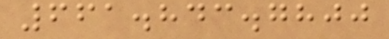661.843.7800
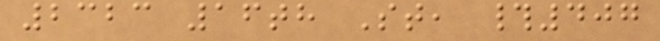2323 16th St, #407
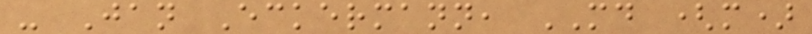- Jan Eckermann, MD (m)
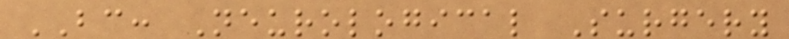BC: Neurological Surgery
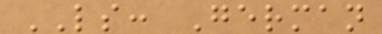LS: German
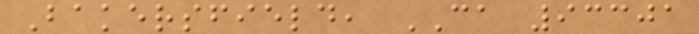Bakersfield, CA 93301
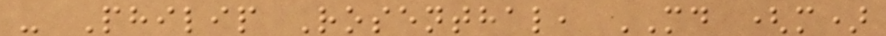- Philip Rosenthal, MD (m)
